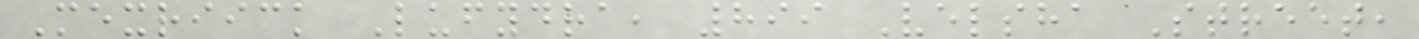Mexriick Lufydra, 899 Velsha Street,
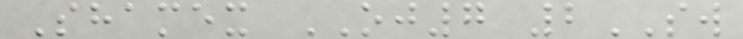Shamex OJ7 2SW
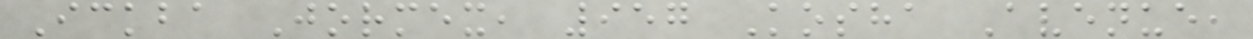Ickba Jormex, 957 Kosha Avenue,
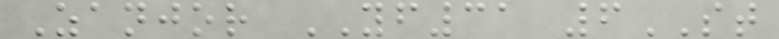Zanjor YF31 6ST
